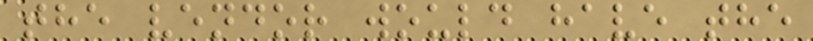the vendor would have the
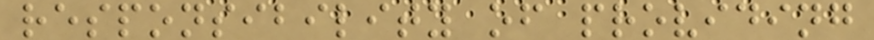responsibility of providing
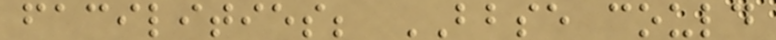facilities; BBSE could
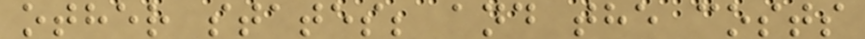other states; and the costs
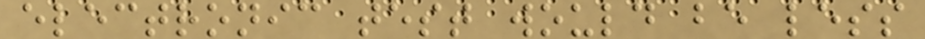electronic test would be less
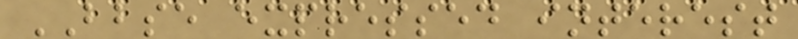BBSE expressed interest
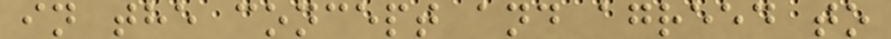in the concept and agreed to
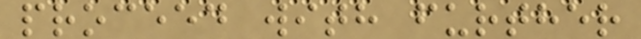proceed with further
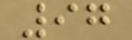97
